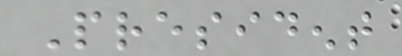President
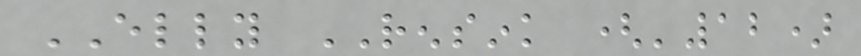ELLY RENSINK ('12)
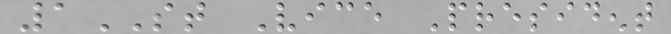1ST Vice President
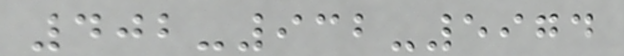402-932-5974
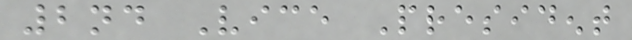2nd Vice President
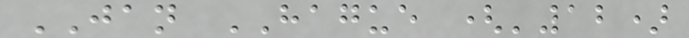JAN HAGUE ('12)
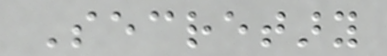Secretary
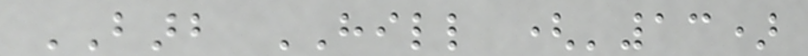BARB HILL ('13)
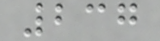237
